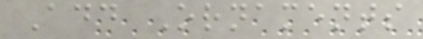Add Ornaments
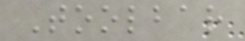Toolbar
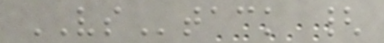VStack {
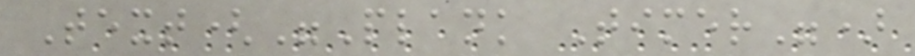Text("Plank Timer")
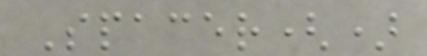Spacer()
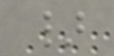}
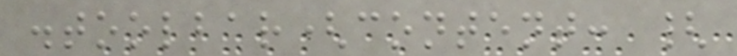.toolbar(content: {
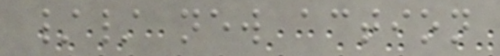// new action
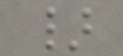}
